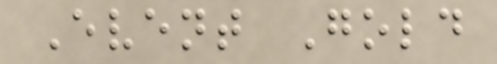Event Gold
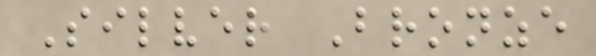Silver Bronze
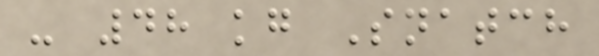- 48 kg Snatch
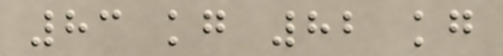83 kg 82 kg
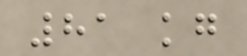81 kg
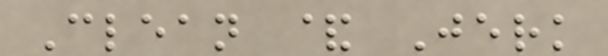Clean & Jerk
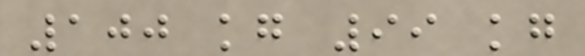100 kg 99 kg
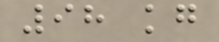98 kg
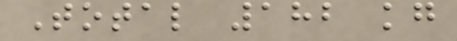Total 182 kg
